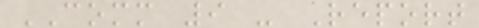COMM 9 - Report
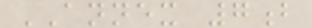ANNEX 7b
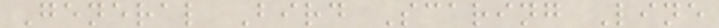General Bird Scaring Line
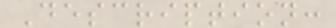Description:
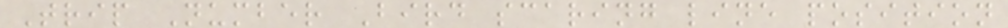Trip Number Bird scaring line position
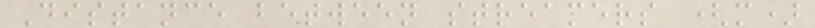Distance between streamers (m)
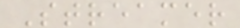Streamer
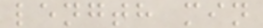length min
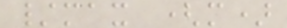/max (m)
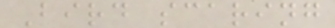Bird scaring
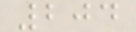204
